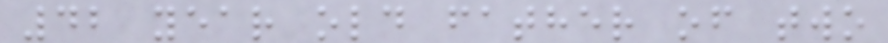42 year old father of two
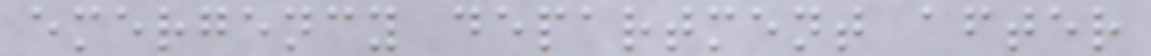emergency department after
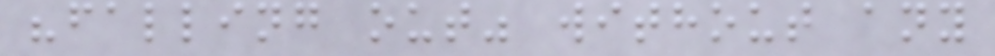"falling out" without any
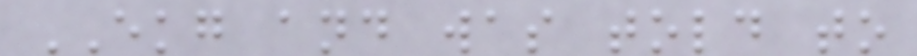EKG and was told to
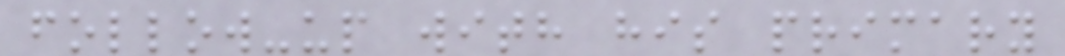follow-up with his primary
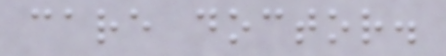care doctor.
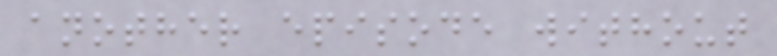another episode without
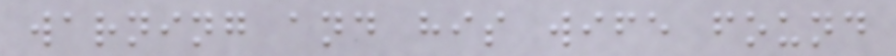warning and his wife found
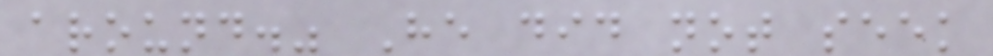around." He did not seek
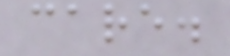care.
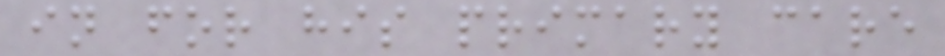in for his primary care
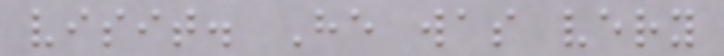visit. He was very
